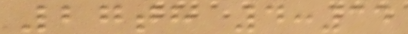27th 4:34
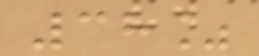38%
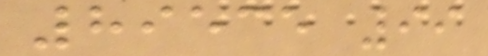89535 99
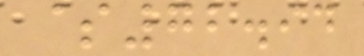$72.94
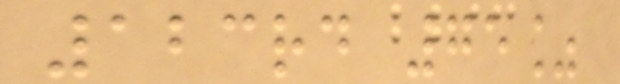123rd 75%
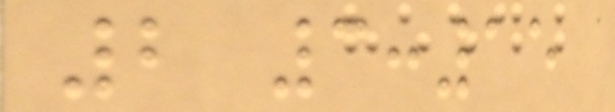2 3:15
